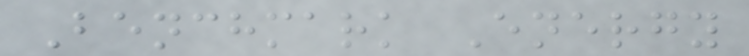Benchmark Energy
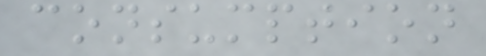consumption
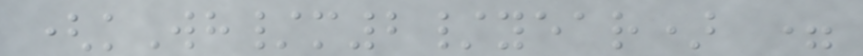(kWh/m2/year) =
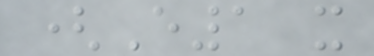(E1 x
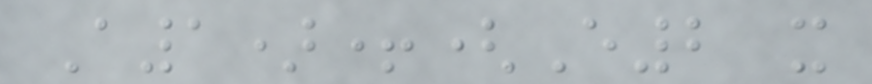A1)+(E2 x
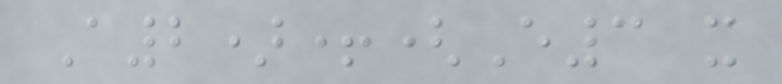A2)+(E3 x
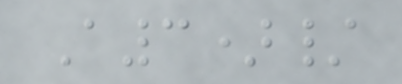A3)/
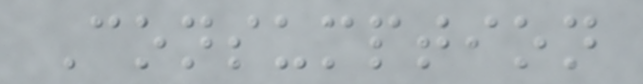Consumption
